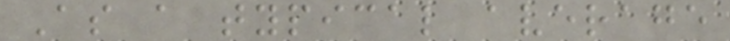As a typical average
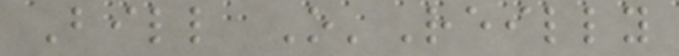Bill O'Reilly
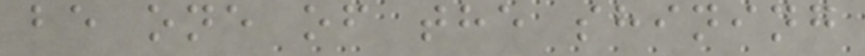be one of the shining
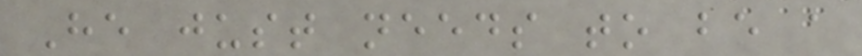He just needs to be a
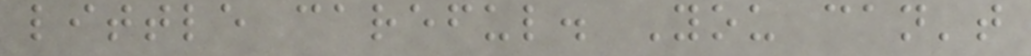little careful. You can't
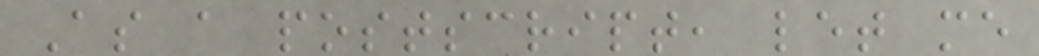As a postscript, let me
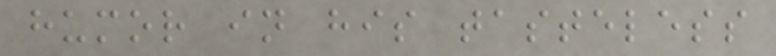humor in his tasteless
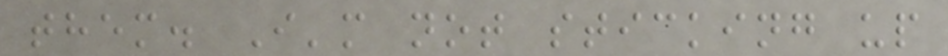them. I'm not sticking up
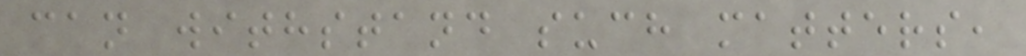can withstand such matters,
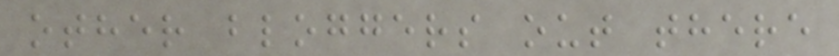other bloggers out there
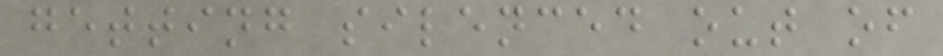getting silenced out of
